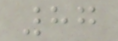87
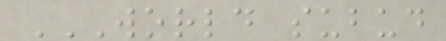WORLD SUBUD
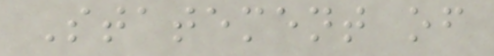Statement of
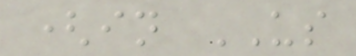(in US
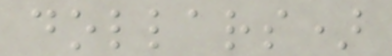dollars)
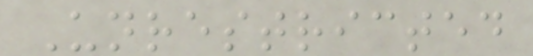Unrestricted
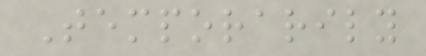Temporarily
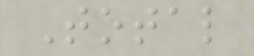Total
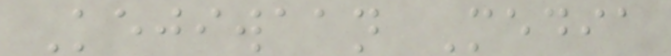Kejiwaan Media
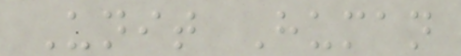Unit Human
